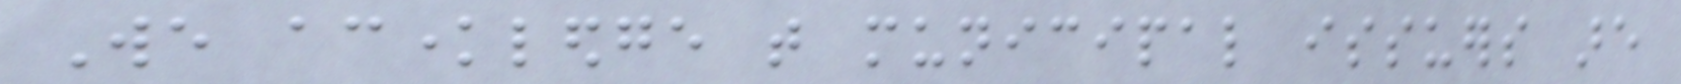We acknowledge that municipal issuers are
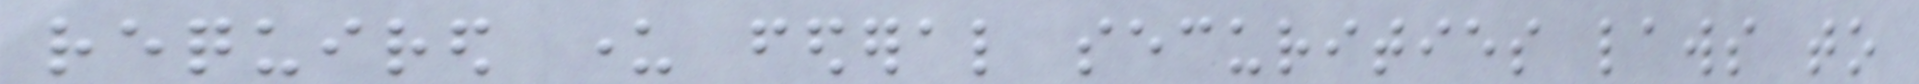required under federal securities laws to
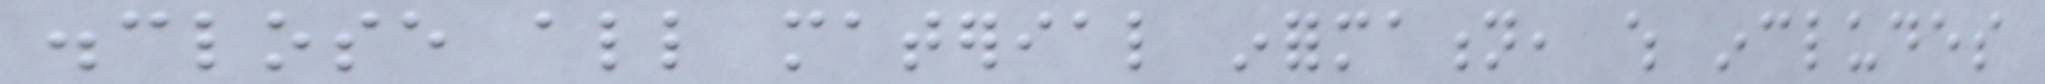disclose all material information, which includes
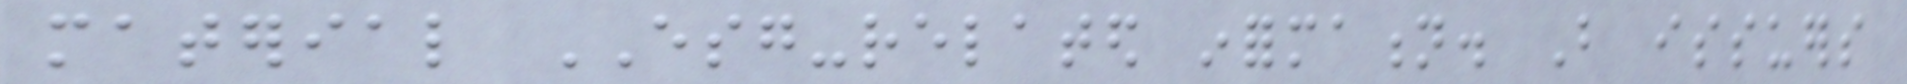material ESG-related information. But issuers
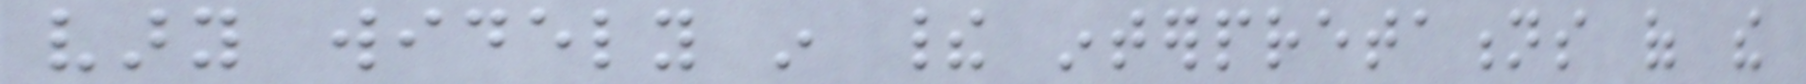vary widely in their interpretations of the
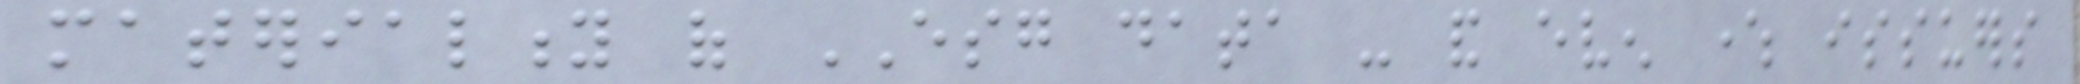materiality of ESG data - and even where issuers
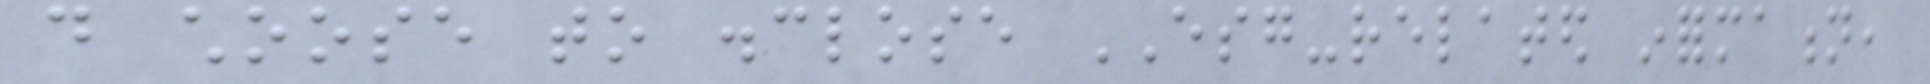do choose to disclose ESG-related information,
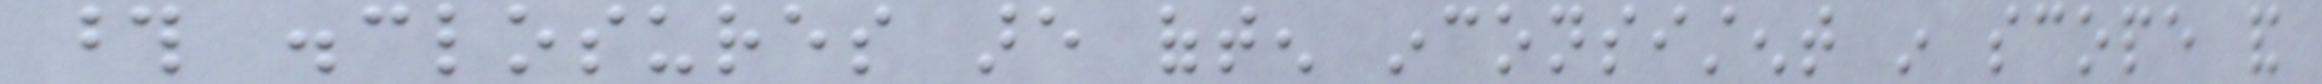those disclosures are often inconsistent in scope and
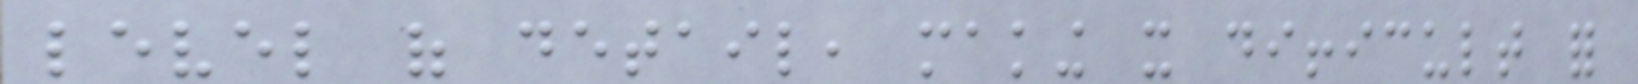level of detail, making it difficult for
